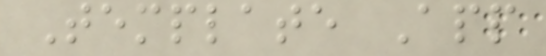Template App
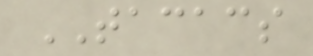TACACS
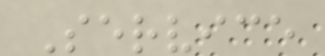Service
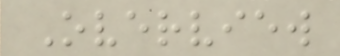Overview
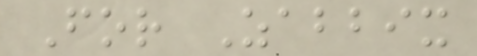For Zabbix
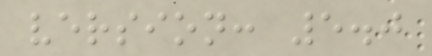version: 5.0
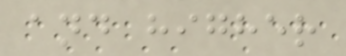and higher
